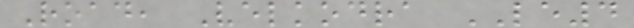Road, Velkodra LE4
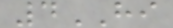4HI
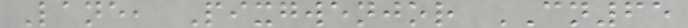Lane, Pixgwenjor CN65
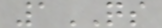1QS
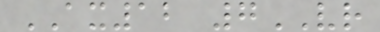AX12 7VR
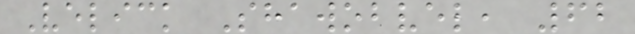Velick Shawobvel, 62
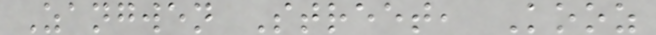Zangwen Street, Kooz
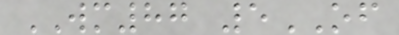WM87 5OF
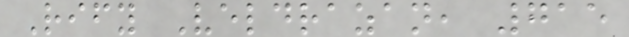Rify Veldrazan, 715
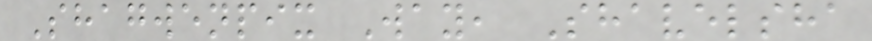Shagwenpix Way, Shavelsha
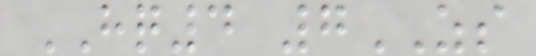HQ4 7ZS
